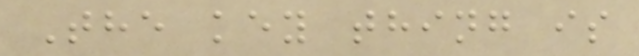The key thing is
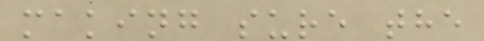making sure the
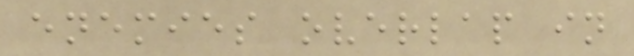enemies overlap in
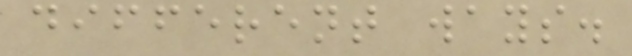different ways.
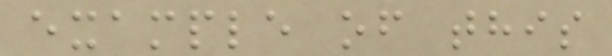example of this
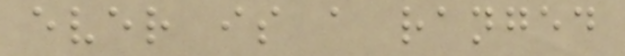ever is a ranged
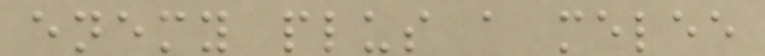enemy plus a melee
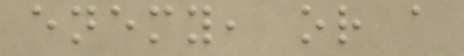enemy, or a
